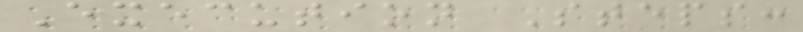Execution Steps:
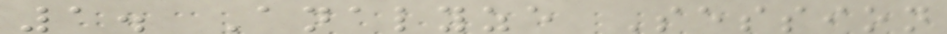1. Analyze Session
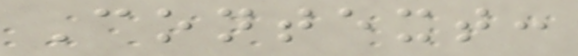Context:
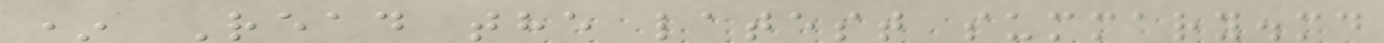* Read the latest summary.md
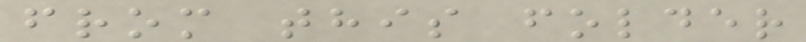from this folder
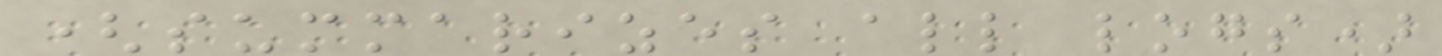(summarizes all logs)
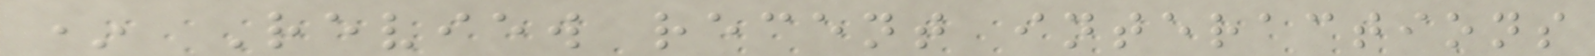* Review recent interactions
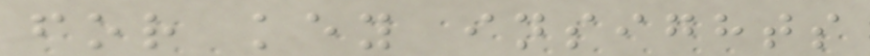for key insights
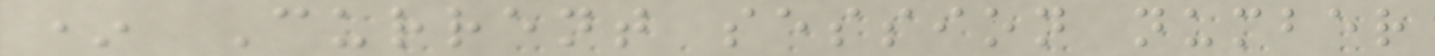* Current session number
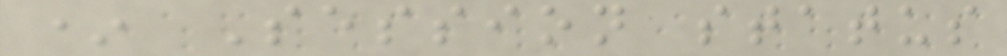* Session status
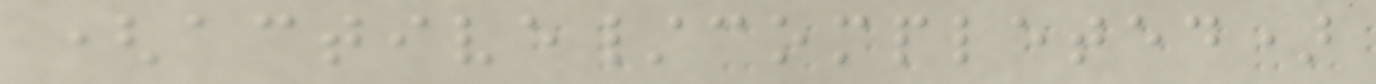(active/completed)
